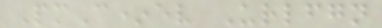PmC*ev Urlfgn
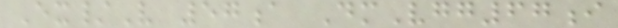Ex/V 57a DmVgg67i
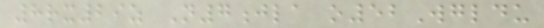8rx29z N7jla o52Wgldu
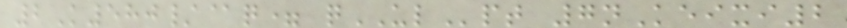2K580/@q= qULpt 7nKeixi2
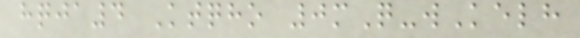hqja4 Ktqho 0mQ-wKelh
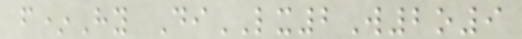f*Hy DiLX2W2o9
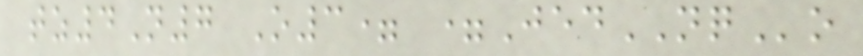tz4N7 O3= =JedNQo
